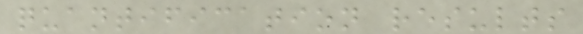quantification results
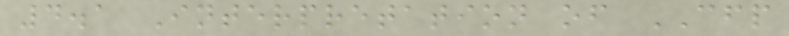4.1 Interpretation of CFP
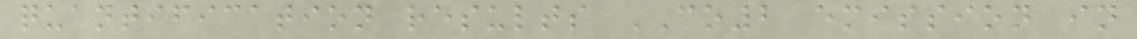quantification results CO2 emission in
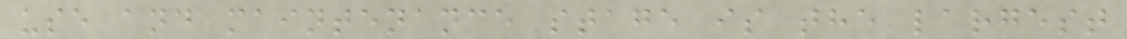use and maintenance stage is the largest
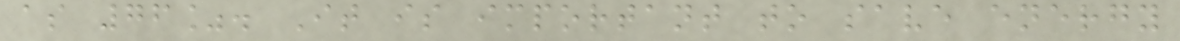as 76%. It is important to save energy
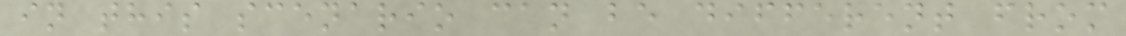in this scenario can be different from
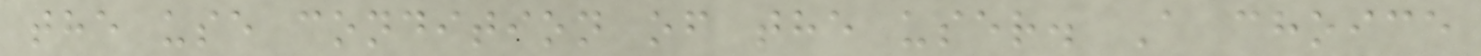the use condition of the user. A choice
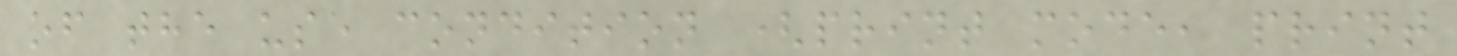of the use condition (print mode, print
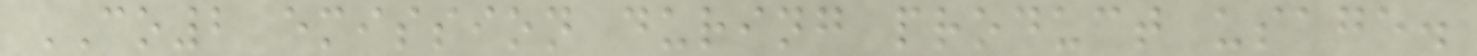CO2 emission during product usage.
